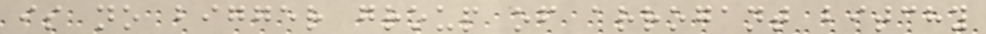is no bigger group of arrogant bitchy
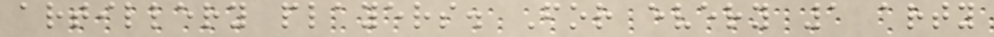artillery players. For every 1 arty
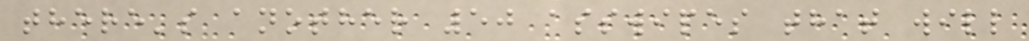there's another 50 asswipes that will
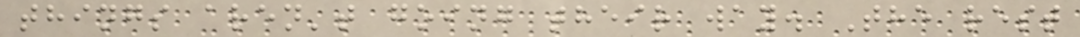things aren't going their way. The rest
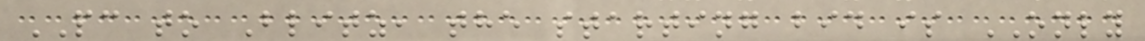PC to Blitz, the starting bid is ONLY
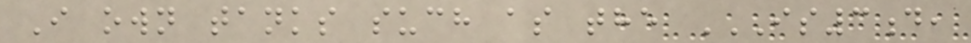I own tanks such as the IS3D,
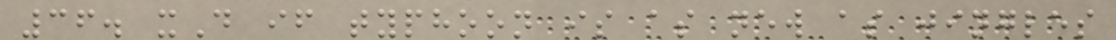36. xD if typhoon is as new as jingles
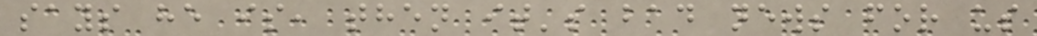says he is, then it's bad news for us
